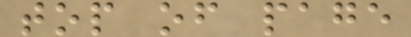top of page
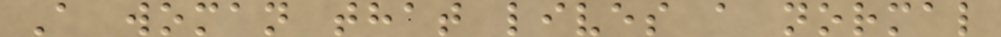A woman that lives a normal
